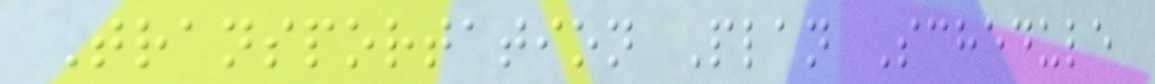Transportation Plan Schedule
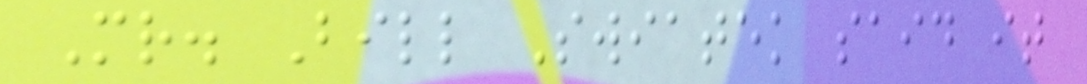Mr. Bill Swiatek said it
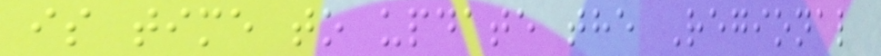is time to update the Regional
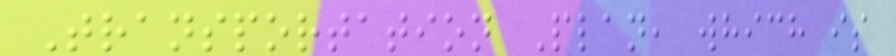Transportation Plan, which is
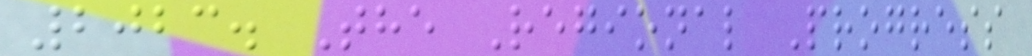2023. The Regional Progress
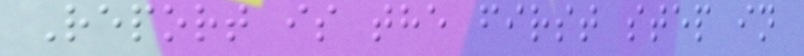Report is the first step in
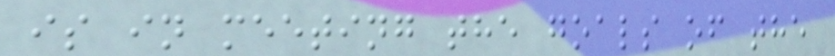is in meeting the goals of the
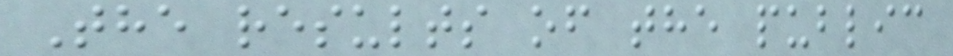The results of the public
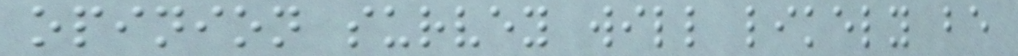opinion survey will likely be
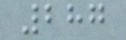287
